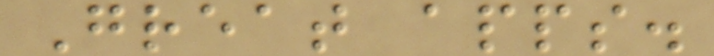Great apps.
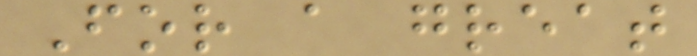For a great
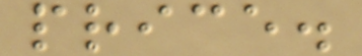price.
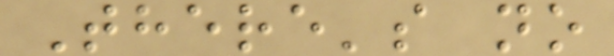There's no
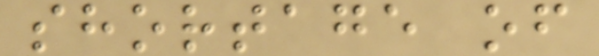shortage of
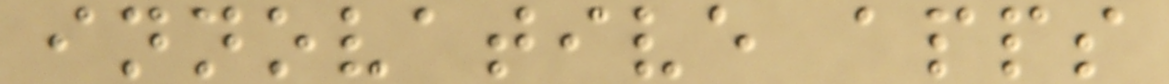innovative apps
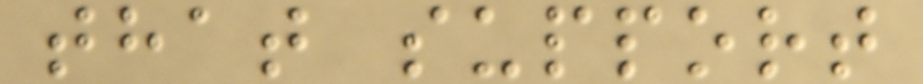that support
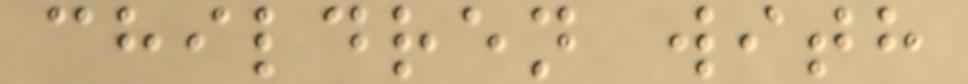children with
